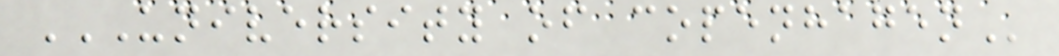UNIVERSITY OF COPENHAGEN
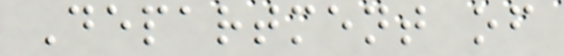Department of
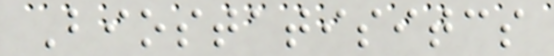Biostatisitcs
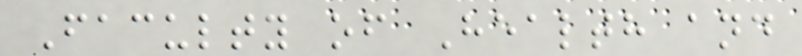Faculty of Health and
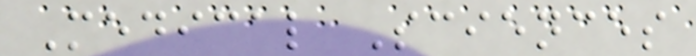Medical Sciences
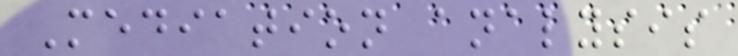Mediation analysis
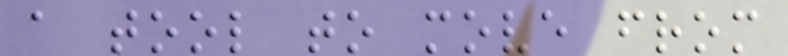a tool to move from
